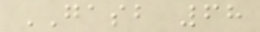GASB 68
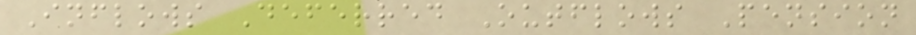Inflows Deferred Outflows Pension
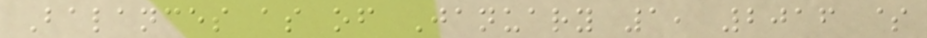Balances as of January 1, 2016 $
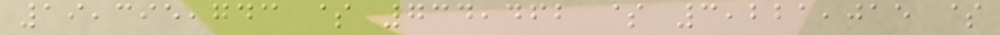19,395,743 $ 734,462 $ 3,221,015 $
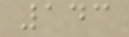143
